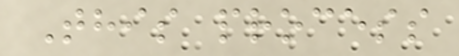This process
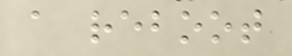a reboot
